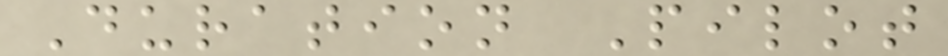Duration Pilot
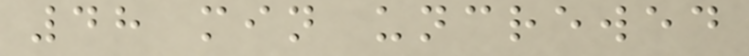48 min uncrewed
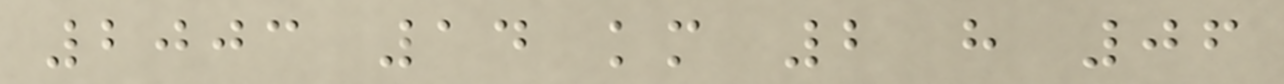2003 14 km 2 h 06
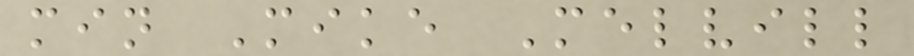min Mike Melvill
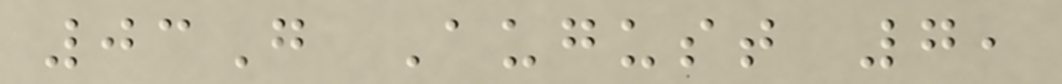03G August 7,
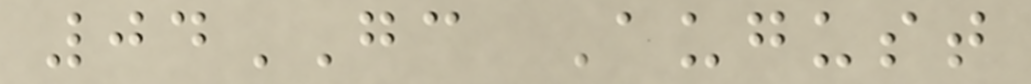04GC August
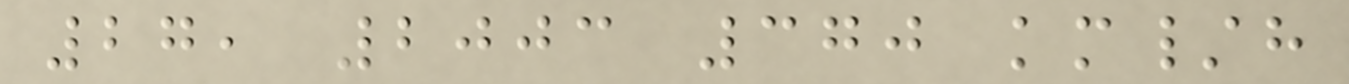27, 2003 370 km/h
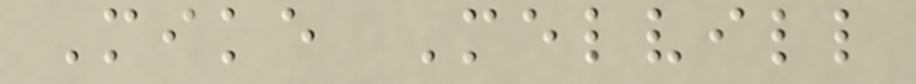Mike Melvill
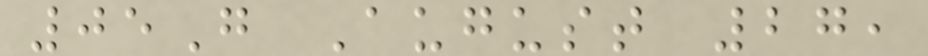05G August 27,
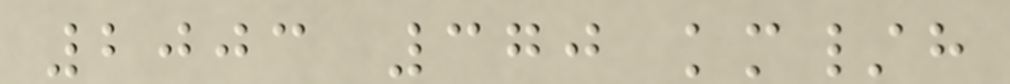2003 370 km/h
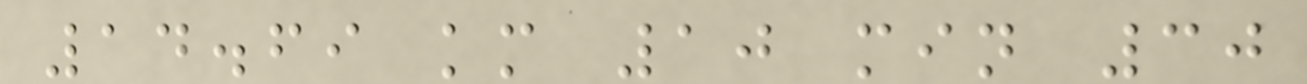14.69 km 10 min 30
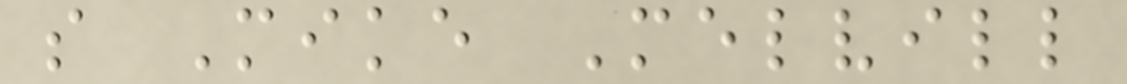s Mike Melvill
